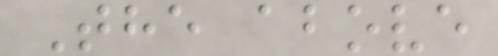The above
